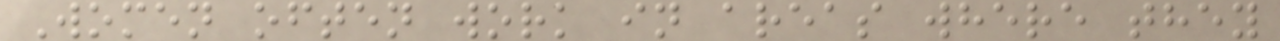Women often work in areas where they
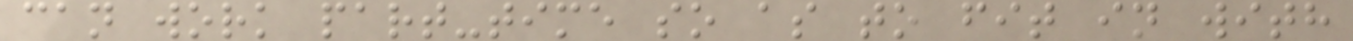can work part-time so as to fit in with
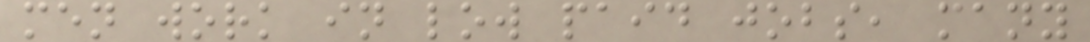men work in low paid jobs, many
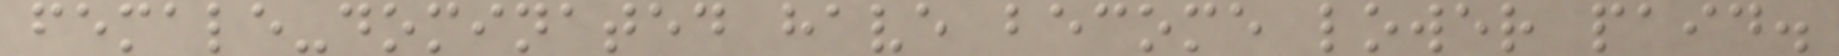female-dominated have become lower paid.
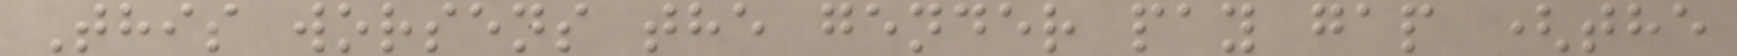This worsens the gender pay gap (the
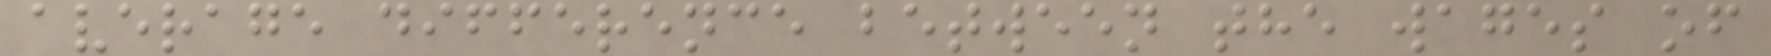average difference between the wages of
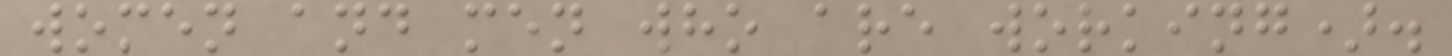women and men who are working).
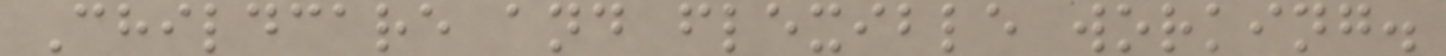Childcare and flexible working.
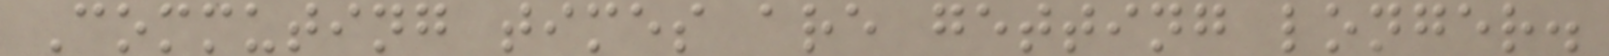Commuting times are getting longer.
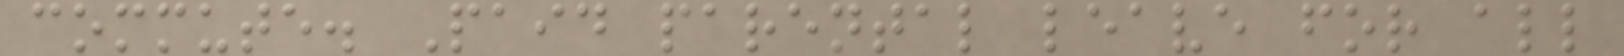commute. Paid parental leave for all
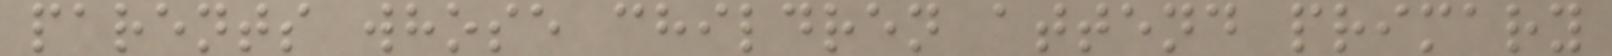parents whose children attend primary
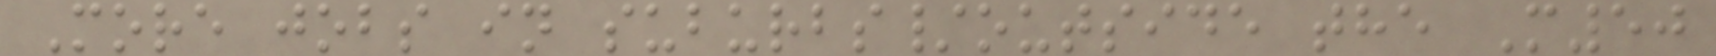More jobs in suburbs/outside the M50
